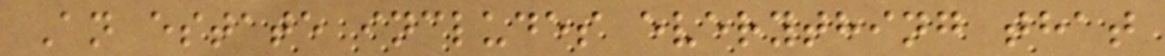An estate includes everything that
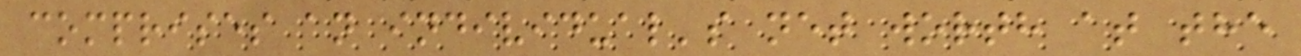comprises an individual's net worth at the
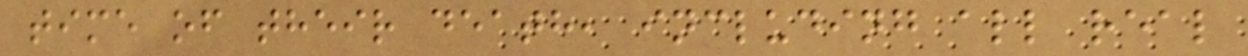time of their death, including all real
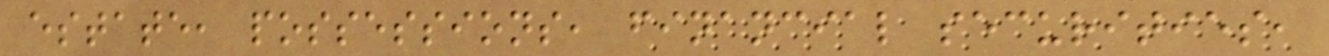estate, possessions, financial securities,
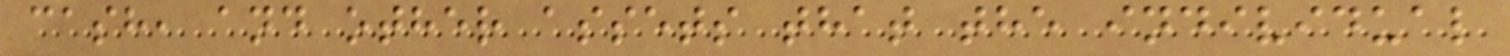cash, and other assets that the individual
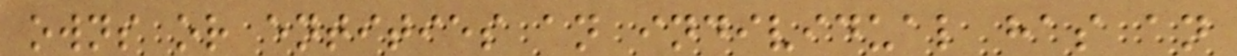owns or entities an individual has an
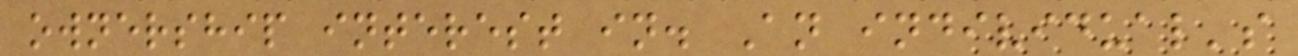ownership interest in. An individual's
